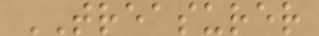TREASURER
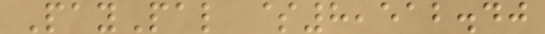PayPal $8,512.40
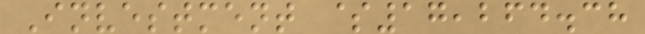Investment $17,264.38
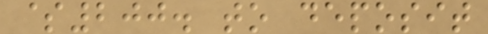$200. to deposit
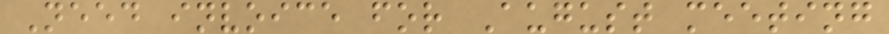Need invoice for August meeting
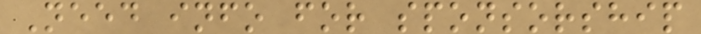Need info for sponsorship
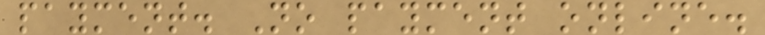payment. No payment online.
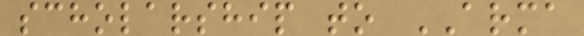scholarship to ARMA
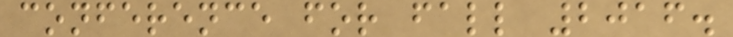conference for fall 2016.
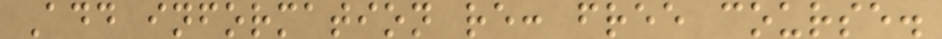Add information re: free course.
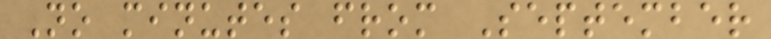No minutes from September
